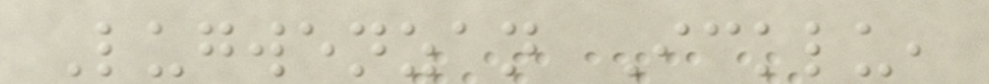Lugwenzan Icklu,
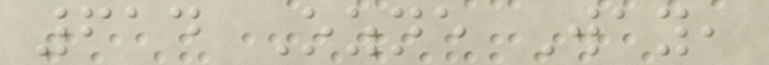614 Ozne Way,
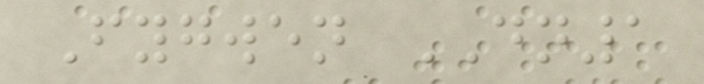Fygwen DN1
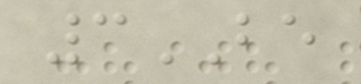3BE
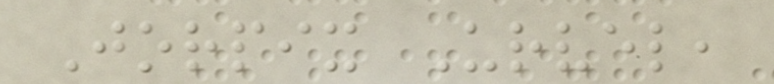Jorpix Urvel,
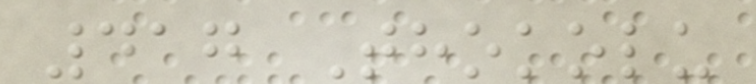417 Thokolu
